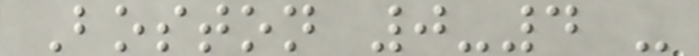Boston 0-4 -
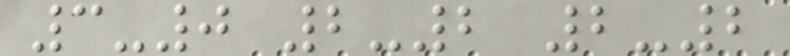3-0 2-2 2-2
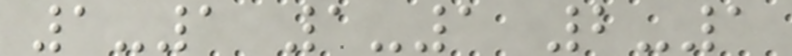1-1 1-1 2-1
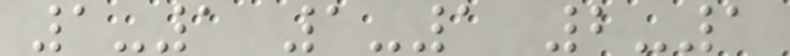1-1 1-1 2-1
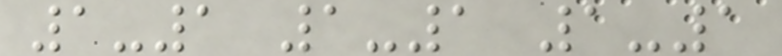1-1 1-1 1-1
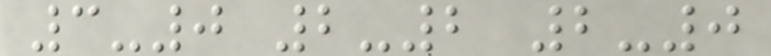3-0 2-2 2-0
